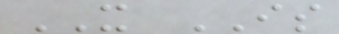IT IS
